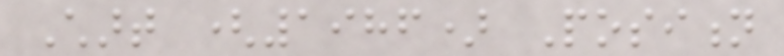Chart (1986) Position
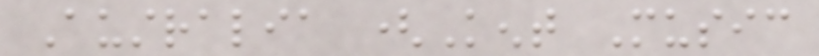Australia (Kent Music
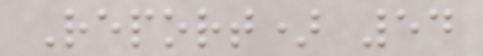Report) 54
